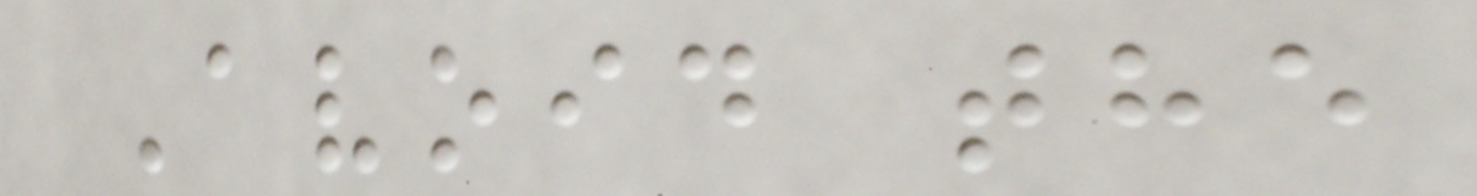Avoid the
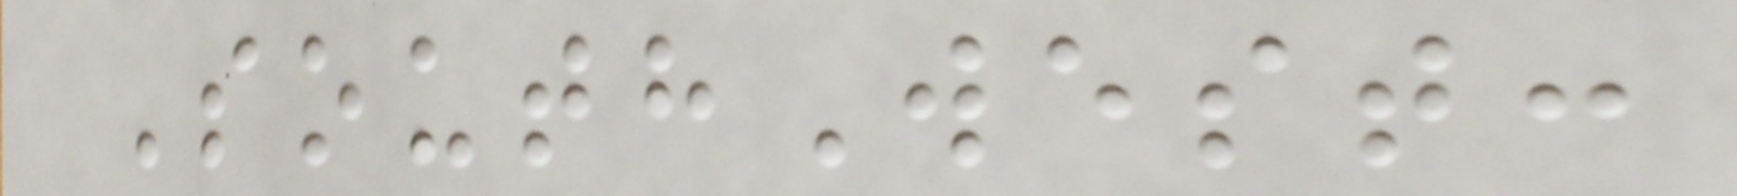SouthWest:
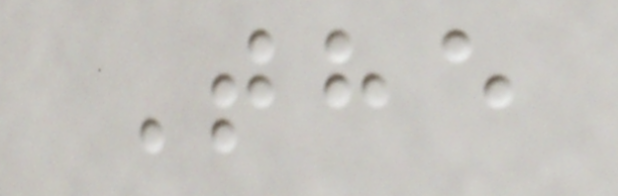The
